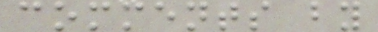comments by
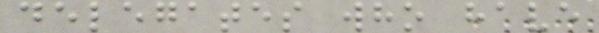delegates who have
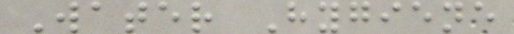Water Hygiene
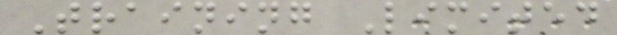Training Limited
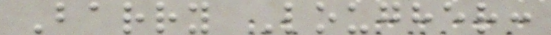Barry Lougher:
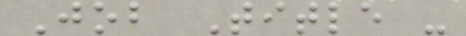Job Title -
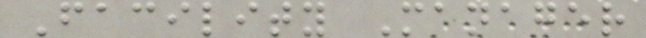Facility Manager
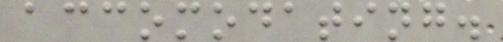accomodating.
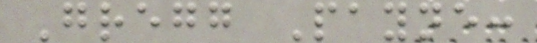Gregg Payne:
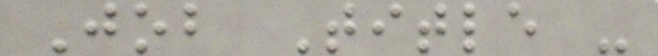Job Title -
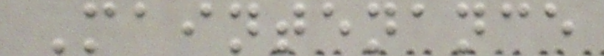Maintenance
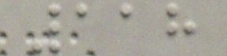118
